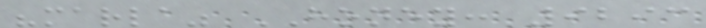"marla" HONEY: 9293
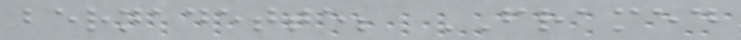bernadette; FRAMED
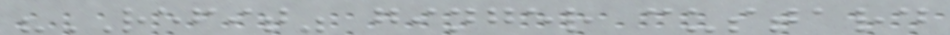"REFIT" ginger custard
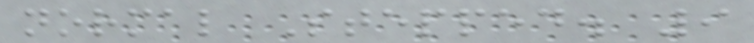normal Stepped. 9
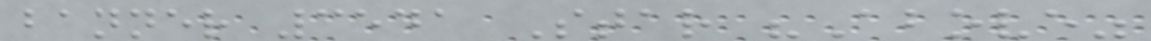banner 3541 Star "Above"
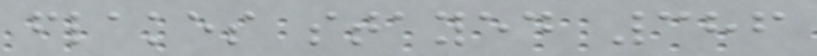flakes stayed 386
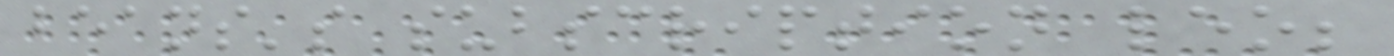beans's subscription leo;
